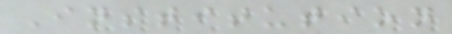Institution
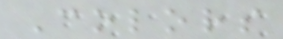Colors
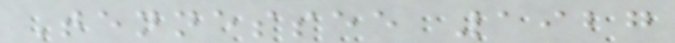Tennessee 1927
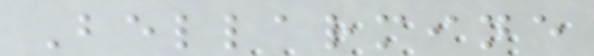Bellarmine
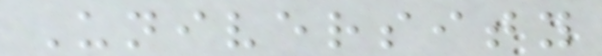University
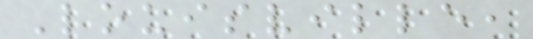Louisville,
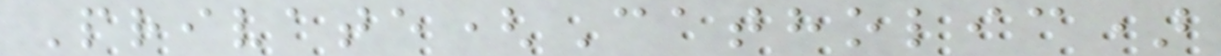Private(Catholic)
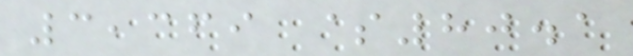3,369 $80.1
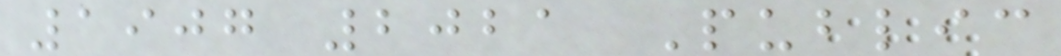1907 2021 Public
